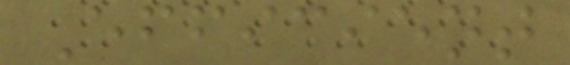Efficient
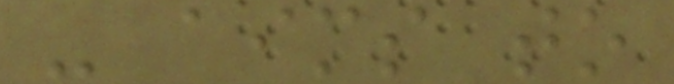- aims to
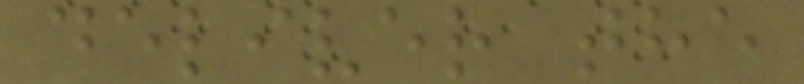deliver the
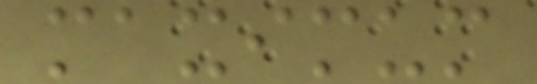maximum
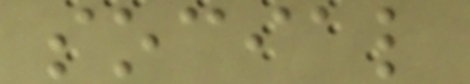social
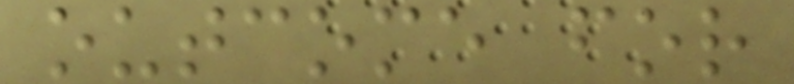outcome for
